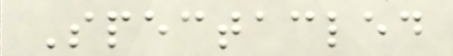Spectacled
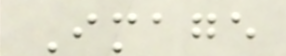Image
